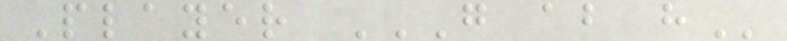Player G AB H
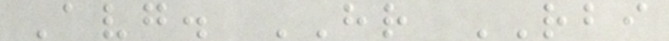Avg. HR RBI
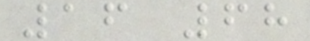16 68
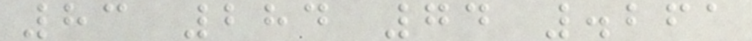83 284 74 .261
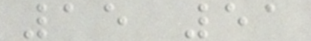15 51
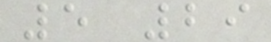5 29
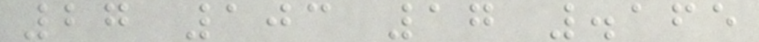27 103 17 .165
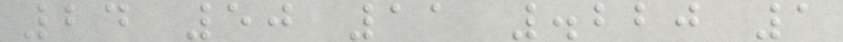24 50 11 .220 1
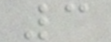3
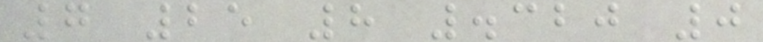7 25 8 .320 0
